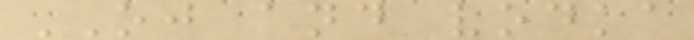OJ and vodka
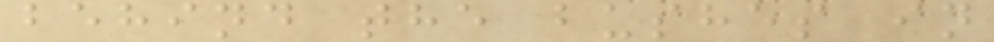behind the bushes in
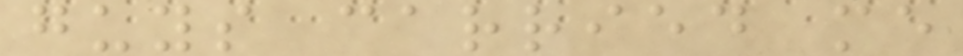guys carried me
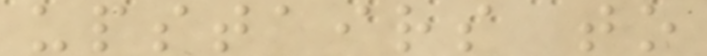upstairs to
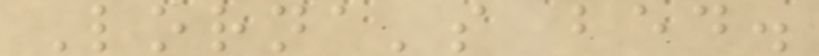Lorna's bed.
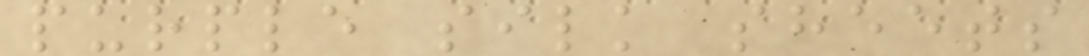purple silk sheets
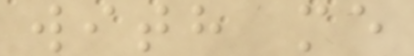with me
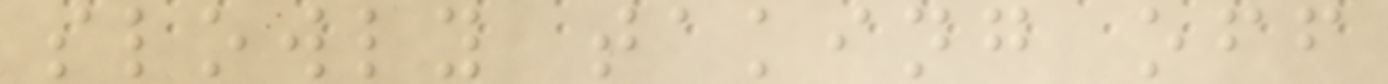slowly taking off
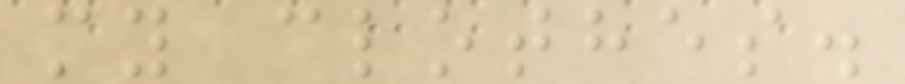my clothes.
